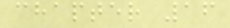chapter 16
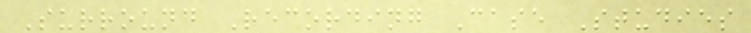Surround Recording Case Studies
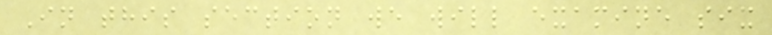In this section we will examine six
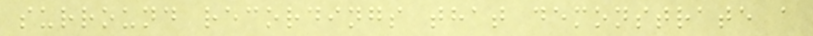surround recordings that demonstrate a
